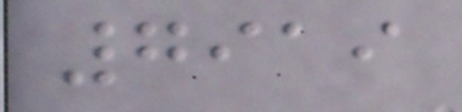7919
